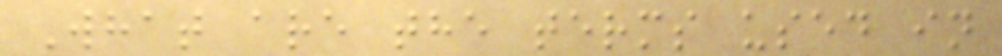What are the terms used in
